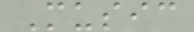Music
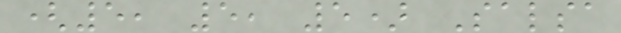(5, 5, 5) Salsa
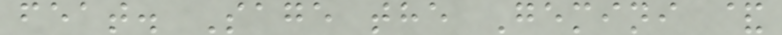feat. Sage the Gemini &
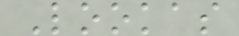Lookas
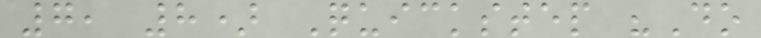7, 8) Quickstep "Do
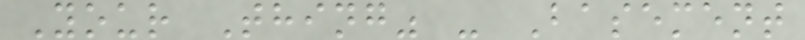Your Thing" - Basement
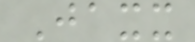Jaxx
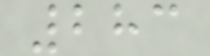283
